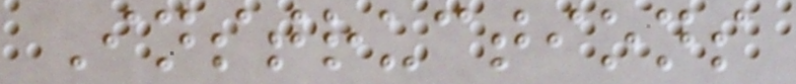Instructions
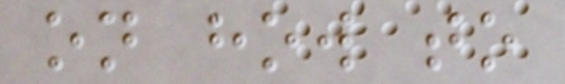on how to
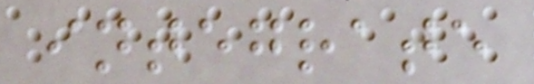integrate
